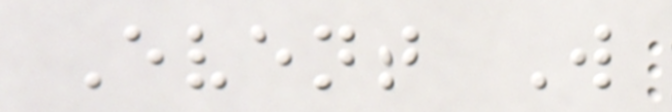Event W
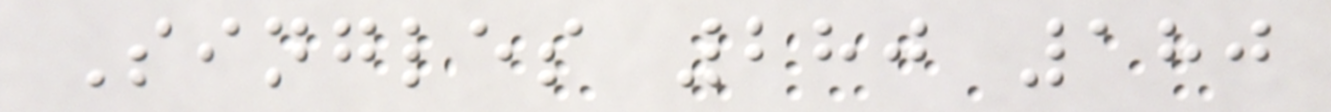Singles 280 180
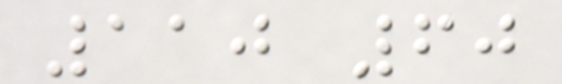110 60
